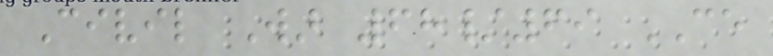Civil War 68/69 CE
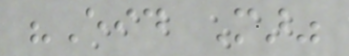"Eid Mar"
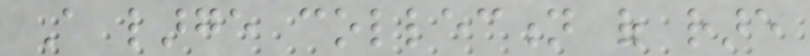A large collection of rare
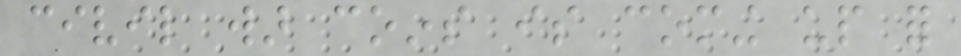civil war coins is coming up for
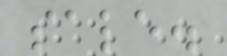sale.
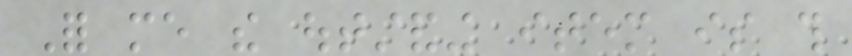For me the outstanding item is this
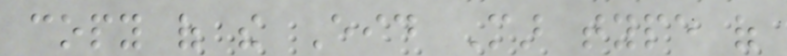copy of the Eid Mar type of
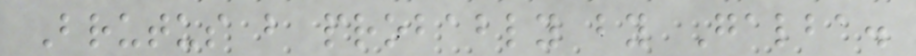Brutus but probably by Galba.
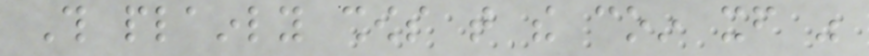This plainly shows that the coin itself was
